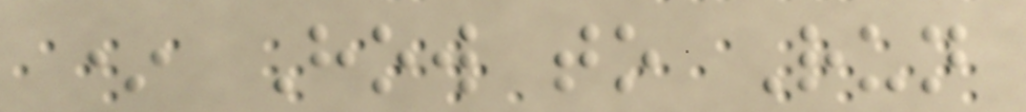* How to Run
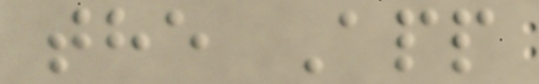the App
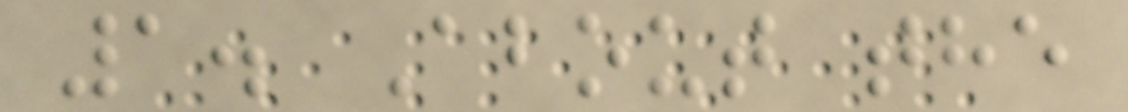1. About the
